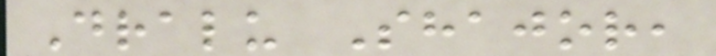Dralu Shajor,
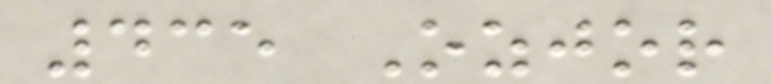435 Ozjor
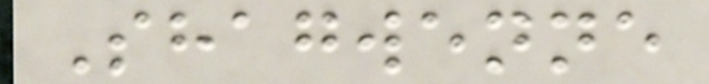Shagwenne
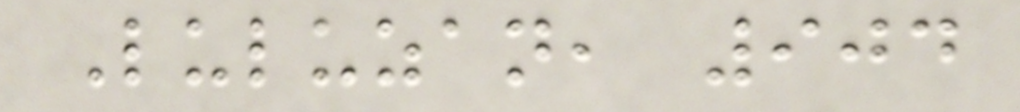Luluzan, 904
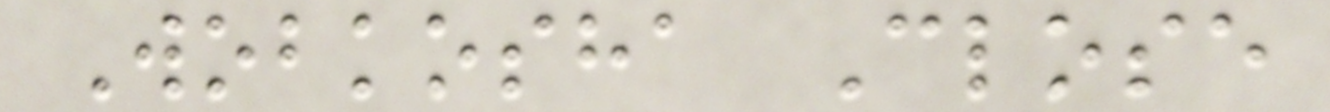Wobkosha Close
